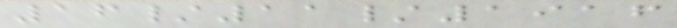16/11/1916
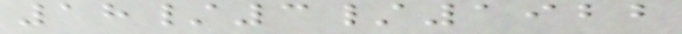18/3/1922
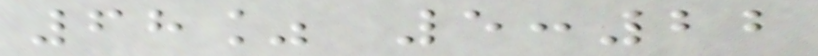68% 5:22
